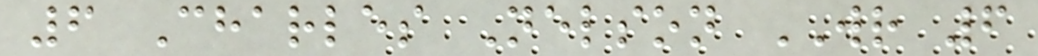6 Charles Nelson WR 6
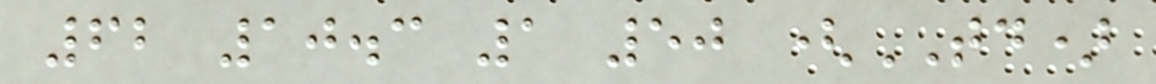62 10.3 1 50 (TD)
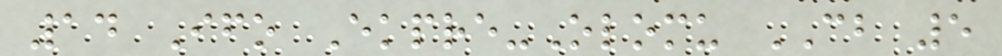14 Ifo Ekpre-Olomu CB 5
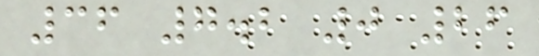36 7.2 0 26
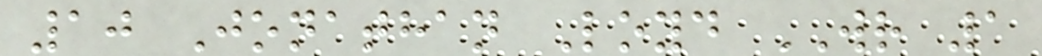10 Jonathan Loyd WR 1
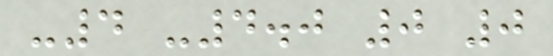-4 -4.0 0 0
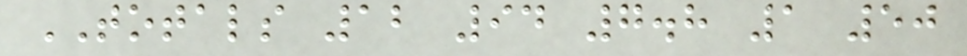TOTALS 12 94 7.8 1 50
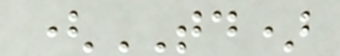(TD)
